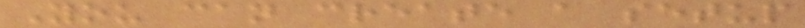You can create a setup
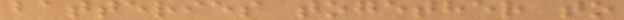batteries together to
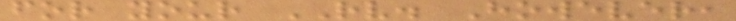for your RV. However,
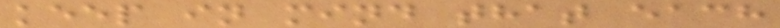keep in mind that each
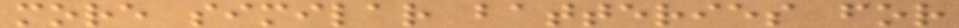more similar batteries for
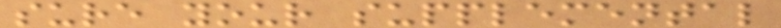sure your supplemental
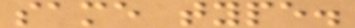same type.
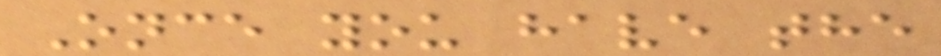Once you have the
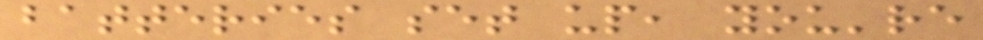batteries set up, you're
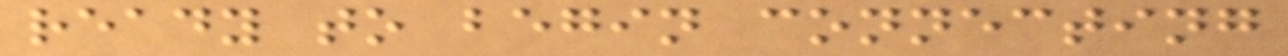ready to begin connecting
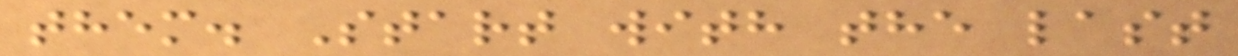them. Start with the last
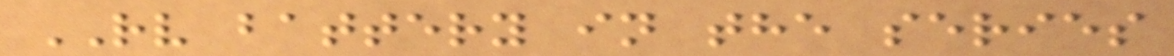RV battery in the series
